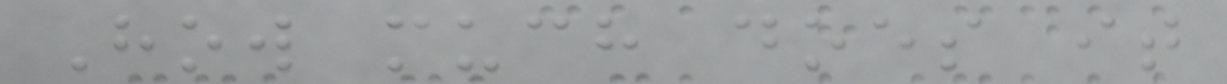How much does it
